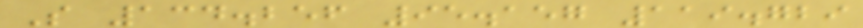S 134.256 95.157 119.729
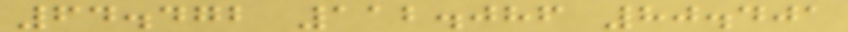64.472 112.086 80.401
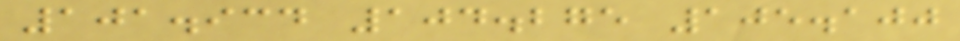101.934 104.275 105.100
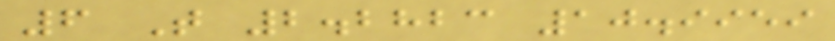6 T 2.2823 10.9959
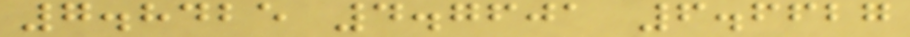7.8425 4.7601 6.6627
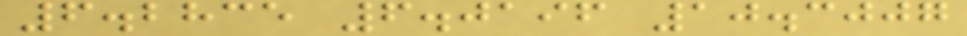6.2835 6.0196 10.3007
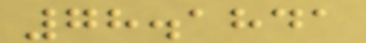78.1841
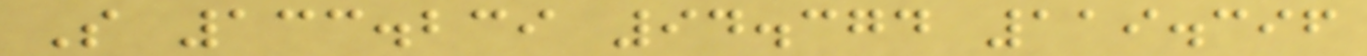S 133.239 94.374 119.396
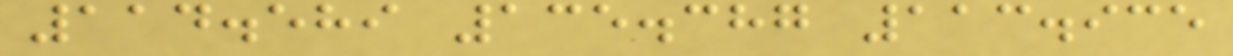114.589 135.387 113.935
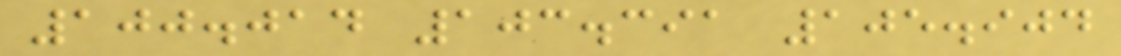100.014 103.391 105.904
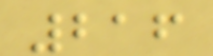216
